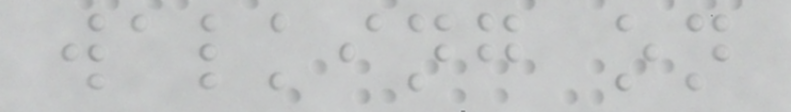walking on
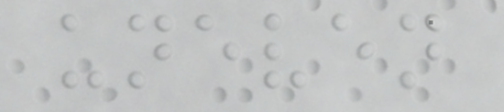uneven
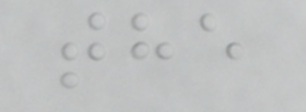the
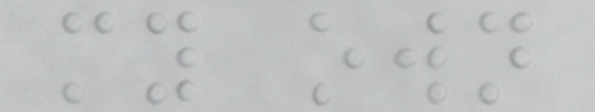my own
